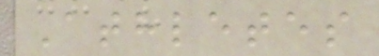Athletes
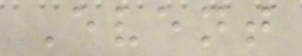Event
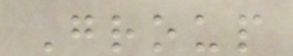Group
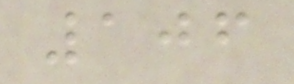106
